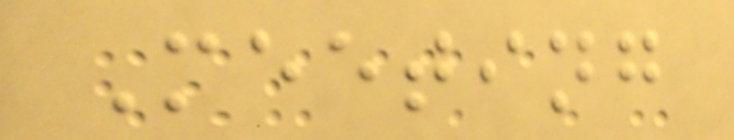Meeting
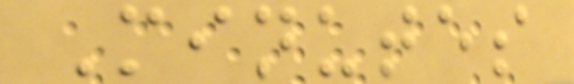Minutes
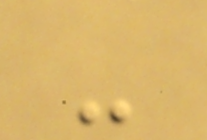-
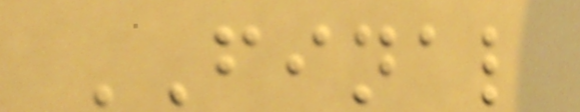FINAL
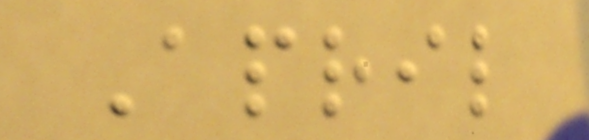April
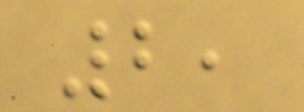2,
